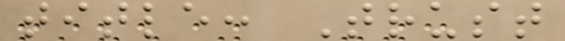title: Trust
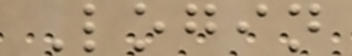Login
